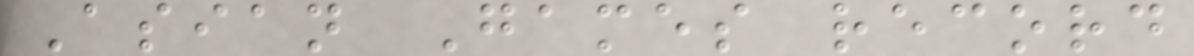Asian Games record
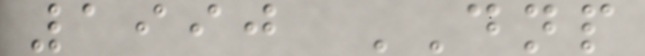1990 DNP
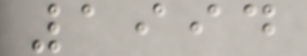1994
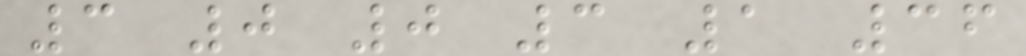3 0 0 3 1 36
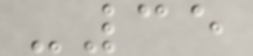-35
